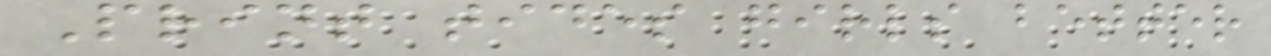Print tides girls better
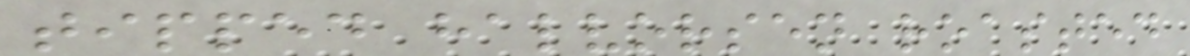tipped halvorsen roasted
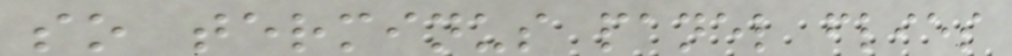so terminus panel flies
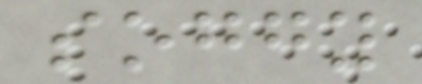soggy
